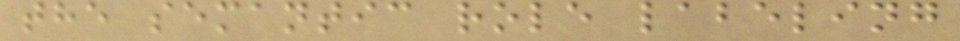the semantic role labeling
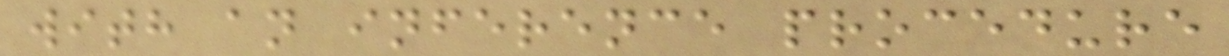with an inference procedure
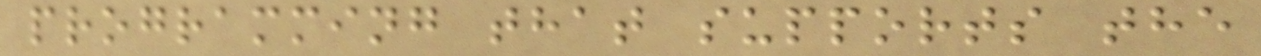programming that supports the
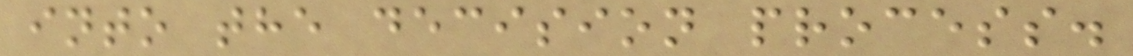into the decision process.
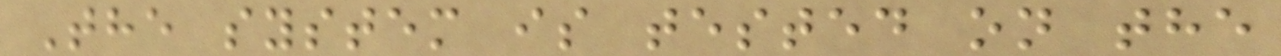The system is tested on the
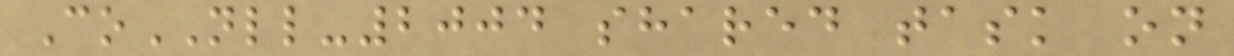CoNLL-2004 shared task on
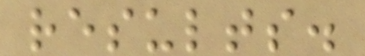results.
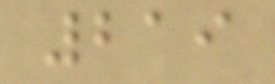219
